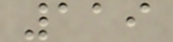119
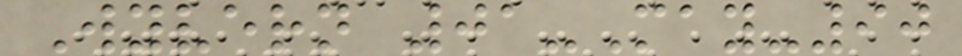Wyvern 01-May-90
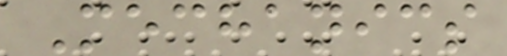Mechanics
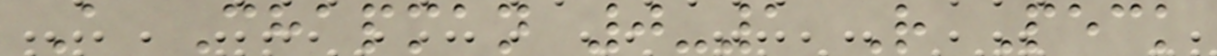A Chapman 0-1 R Peck
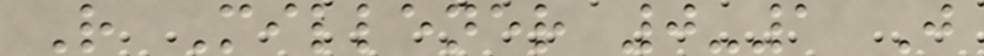R Millener 0-1 J
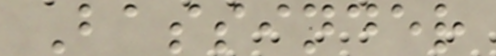Bassinder
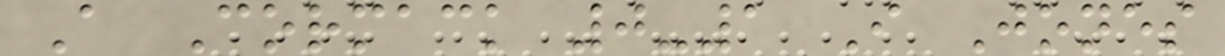A Cormack 0-1 I Jones
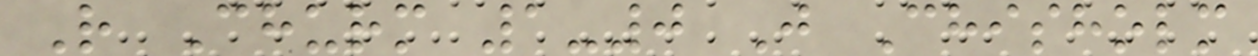R Churm 1-0 J Chisholm
